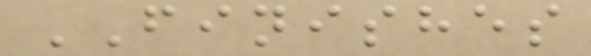FINISHES
